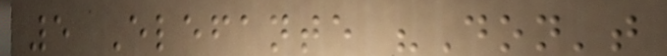5 Elefante "Don't
